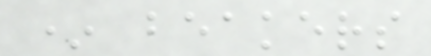* beakers
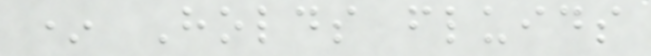* Holds fluids
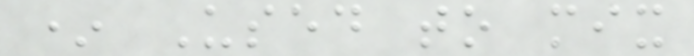* Used to mix
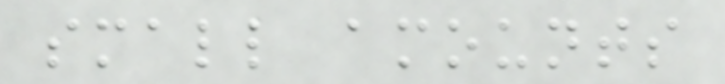small amounts
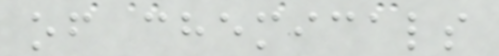of chemicals
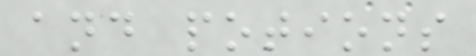and potions
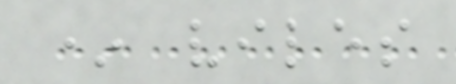* viles
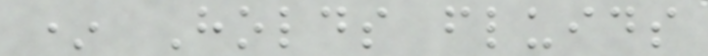* Holds fluids
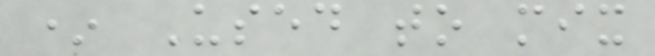* Used to mix
